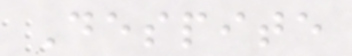Despite
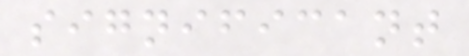significant
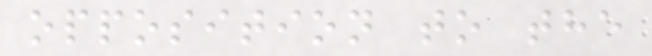opposition to the
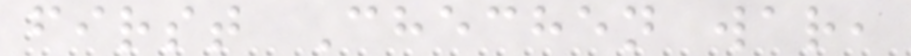first Chechen war,
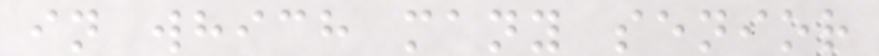in which many senior
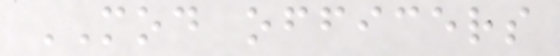MOD officers
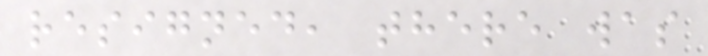resigned, there was
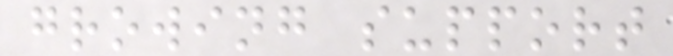growing support
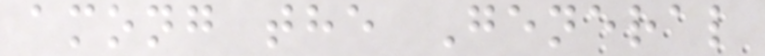among the General
